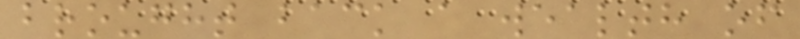brought back a wealth of
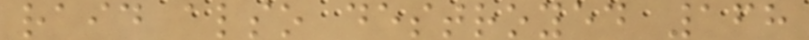raid also destroyed 168
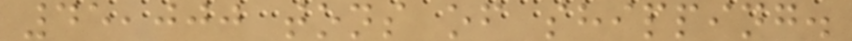45,000 tons of shipping.
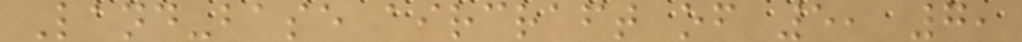Land-base aircraft of 5, 7,
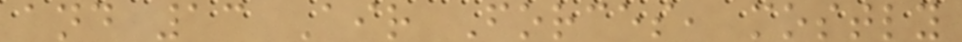and 13 Air Forces, mostly
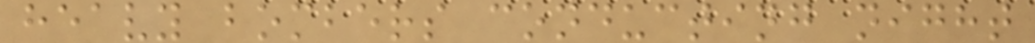heavy bombers conducting night
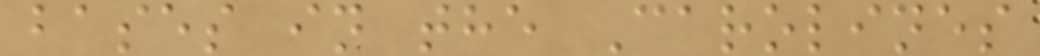bases in the Carolines
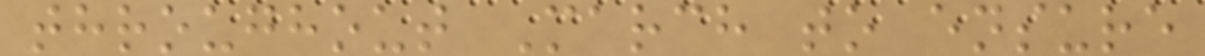throughout March to ensure
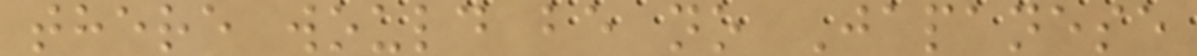there would be no Japanese
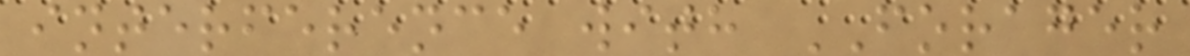interference with FORAGER
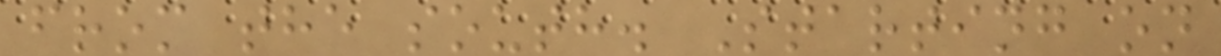from the south. Starting on
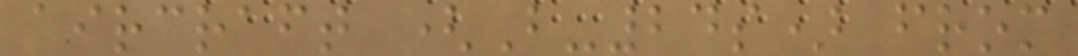aircraft (B-24s) from
